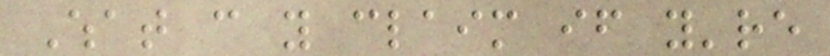What can you claim if you're
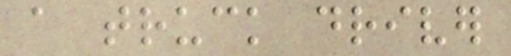a truck driver
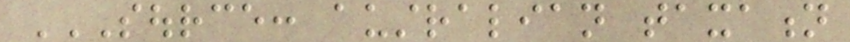SOURCE: AUSTRALIAN TAXATION
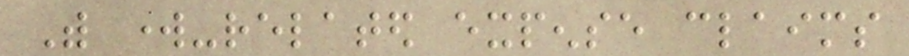With work-related expense claims
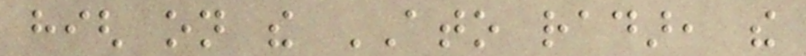high on the ATO radar, the
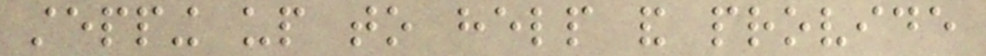stepping up to help and provide
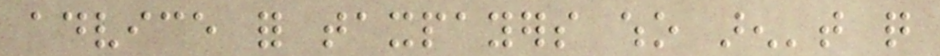advice for taxpayers who aren't quite
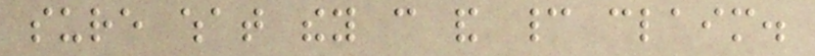sure what they can and cannot claim.
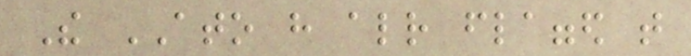The ATO have already flagged that
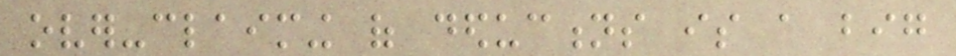over-claiming of deductions is a big
